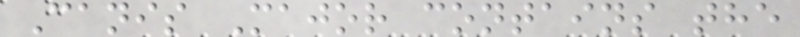Canis Major contains the
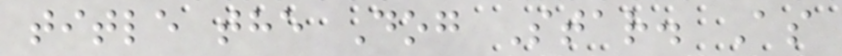title the Dog Star. As
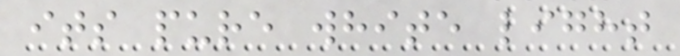its pure white light
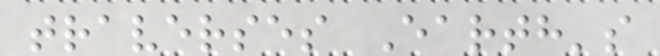traverses Earth's
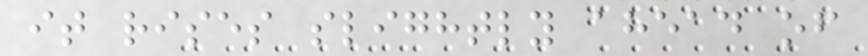it rises slightly ahead of
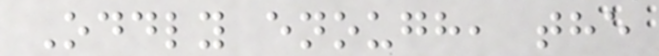Oddly enough, the
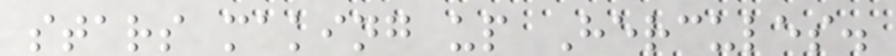stars making up Hercules.
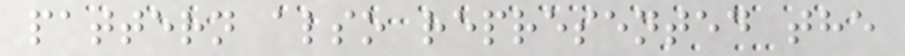pattern also represented the
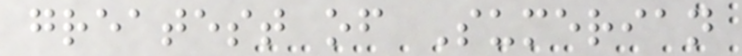greatest of Sumerian
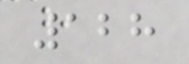128
